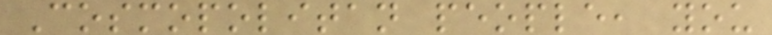Cosmopolitan people, you
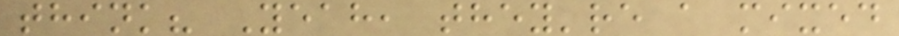think? Yeah, they're a mixed
